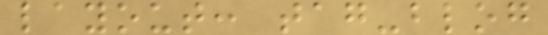layout: tag-blog
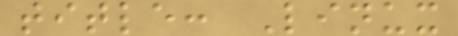title: Linux
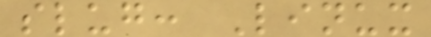slug: Linux
